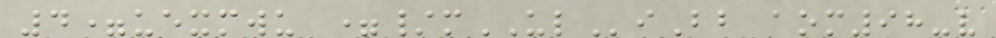4=uexmwu =/mULiBb aom98-v
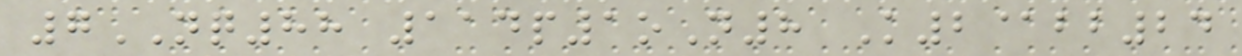7NQ88 114p1oN8 K2@bb24
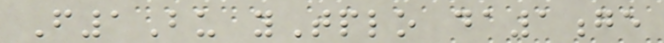F1Bu yTplo da1ge
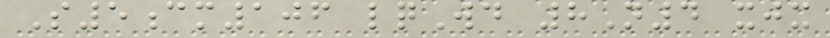S5cm106 lqWd 8N4 xjx
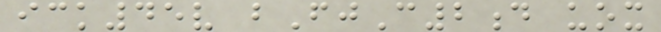ick45v bFjC2d uox
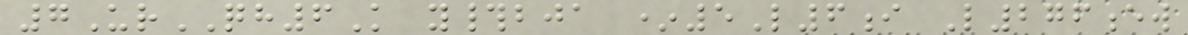7UrQH6K y#bja *5L6i L276ew
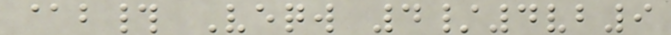@b# Veqw 4/4vb9
